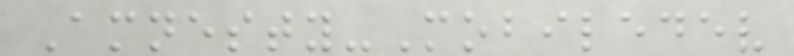Amnesty-Mobiledev
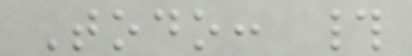Todo: #
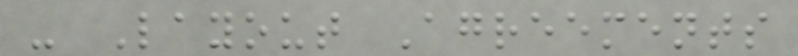- Layout Agreements
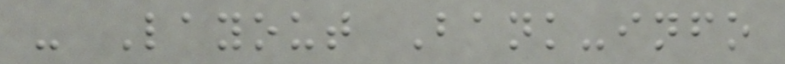- Layout Bank-info
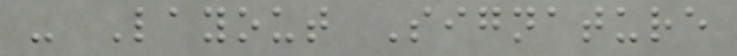- Layout Signature
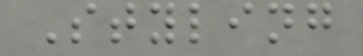Styling
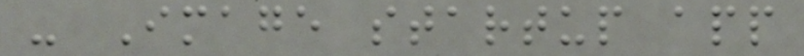- Image startup app
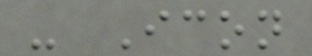- Icon
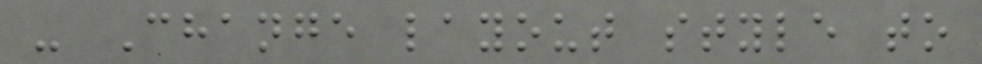- Change layout style to
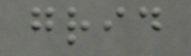grid
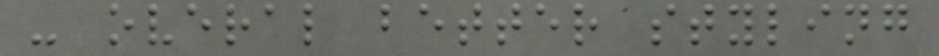- overal better styling
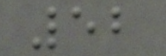52
